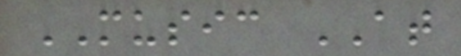MUSIC AT
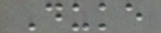Duke
